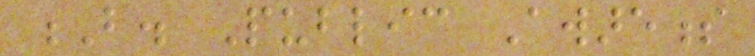B. Public Awareness
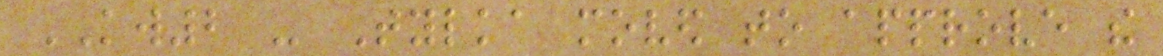KW2 - Tylka moved to approve the
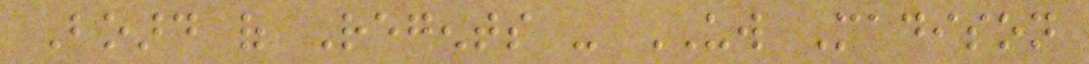Board of Regents - UW Madison
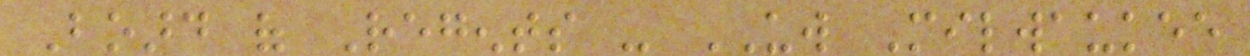Board of Regents - UW Milwaukee
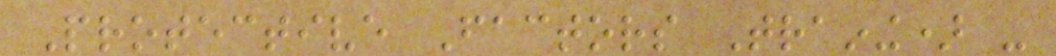Protective Factors Training) -
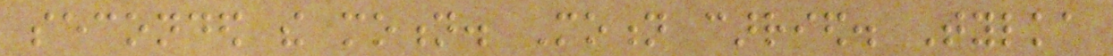seconded the motion. Motion carried. Tylka
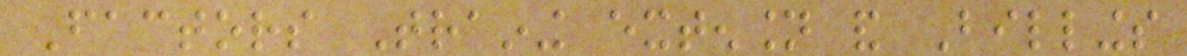Factors Training extension and Billings
